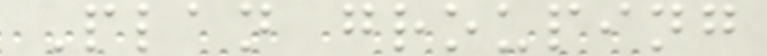Plan grouping
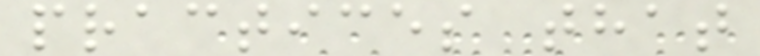practices that
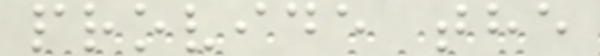provide the
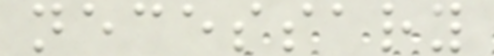necessary
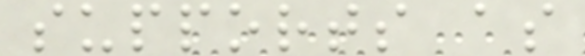supports as
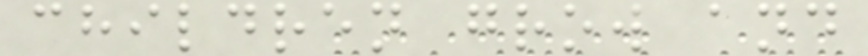children grow and
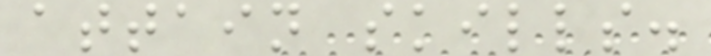attain skills.
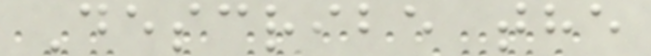Describe the
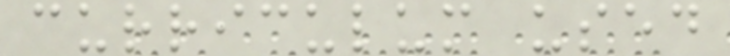curriculum used
